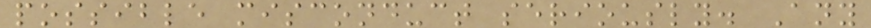possible misconduct seriously. Any
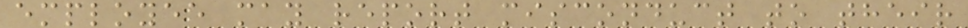employee may report misconduct to their
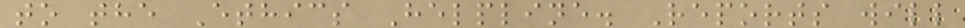to the Ethics Helpline. Reports will
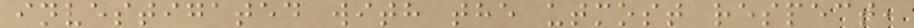investigated with the utmost respect,
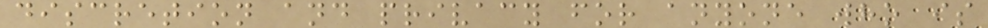discretion and privacy for anyone who is
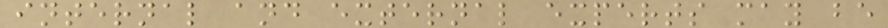internal and external experts may be
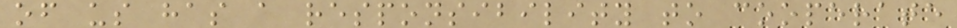of us has a responsibility to cooperate
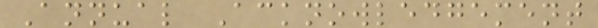Annual Acknowledgement
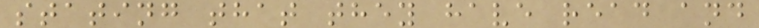stating that they have read and
